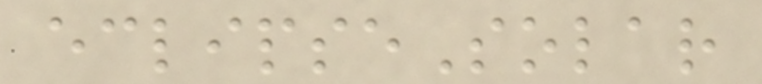eclipseSolar
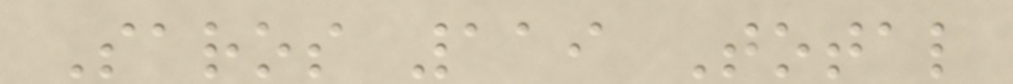Saros 119 Total
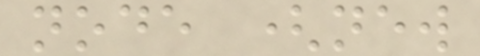node (new
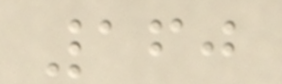160
